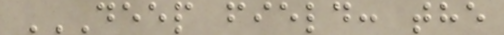DEEP FIELD: THE
